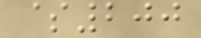$200
